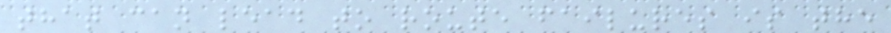that can lead to route failures is the
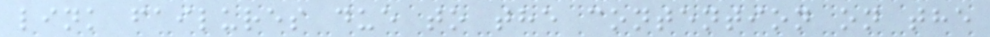link failures due to the contention on the
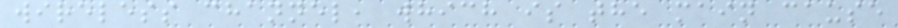wireless channel, which is the main cause
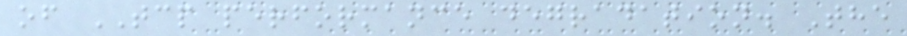of TCP performance degradation. The
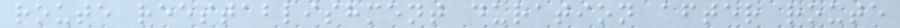route reestablishment duration after route
